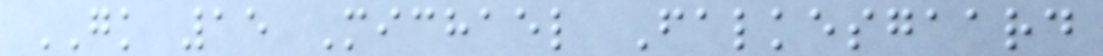GK 15 Michael Falkesgaard
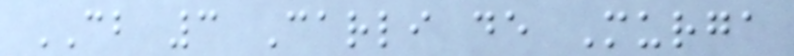CB 3 Carli de Murga
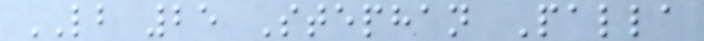LB 25 Stephan Palla
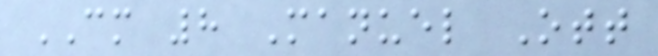CM 8 Manuel Ott
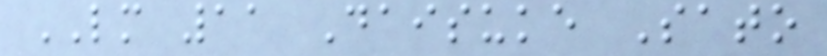LM 11 Daisuke Sato
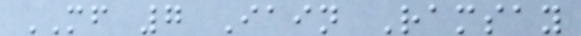MF 7 Iain Ramsay
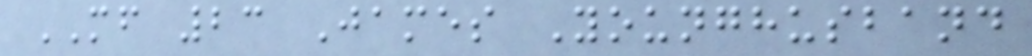MF 23 James Younghusband
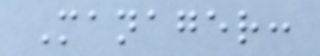Manager:
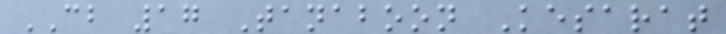CB 17 Tanaboon Kesarat
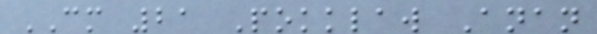CM 21 Pokklaw Anan
